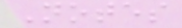Notes
